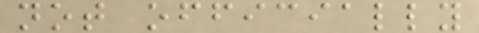not officially
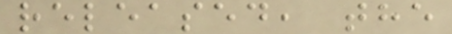released, the
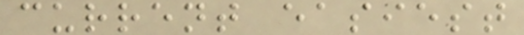current easiest
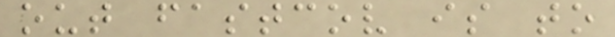out fastcov is to
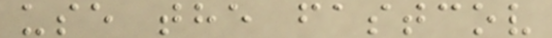use the fastcov
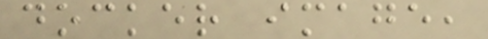docker image,
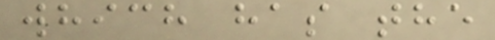which has the
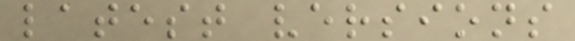latest versions
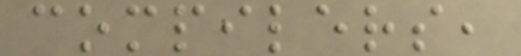compilers,
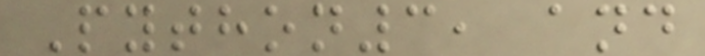Python3, and
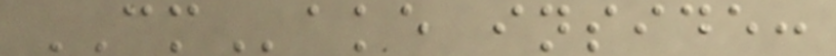CMake inside:
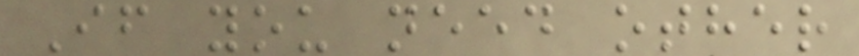If you need other
